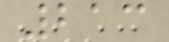213
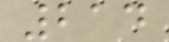214
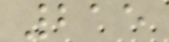215
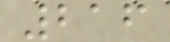216
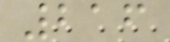216
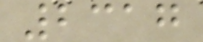2317
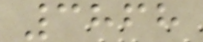3868
